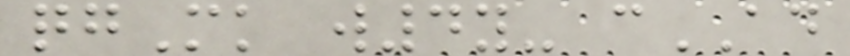qgMk w4y- cAD
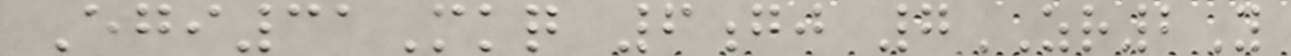Egi31Mkq 6gj 7ZR2Y
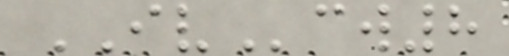IVcw8
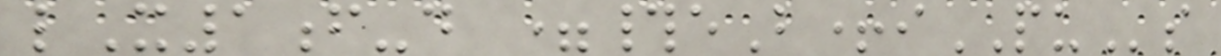lX1f-d =#eB+iPUs
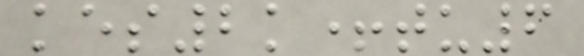kes2k+tu6
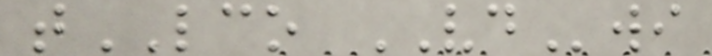tLCO VDwi
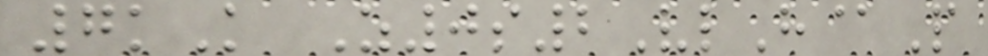7kK Z0s2VlH@P
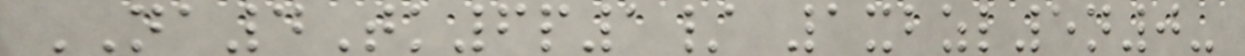NA4Tk6p1/ 1xbzl5n0-
